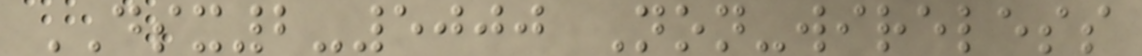DSX2-5000 Non-wireless
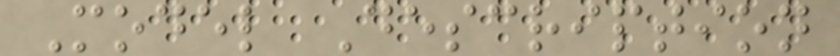Model Description
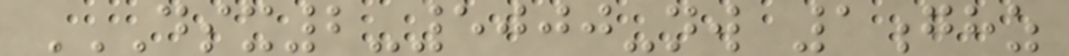DSX2-5000-NW 1GHZ
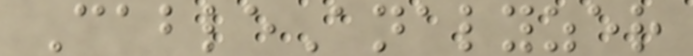CableAnalyzer
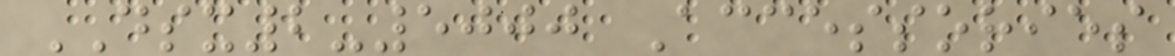DSX2-5000 Accessories
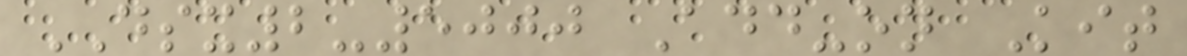DSX2-5000 Add-on Kit
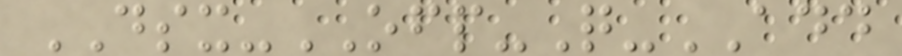DSX-OFP-Q-ADD
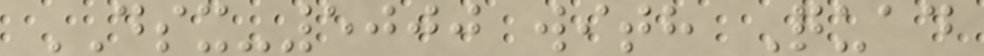DSX-5000 with Quad
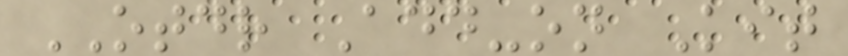OTDR Add-on Kit
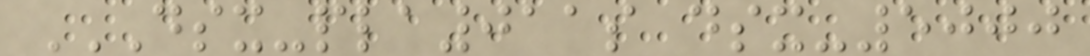DSX-PLA011S DSX-5000
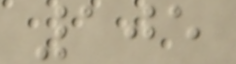105
